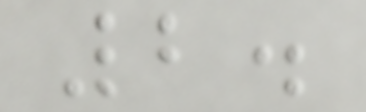2.
